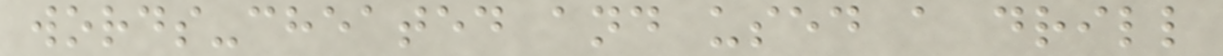words-cheated and used a drill
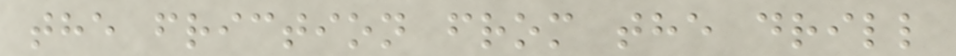the friction from the drill
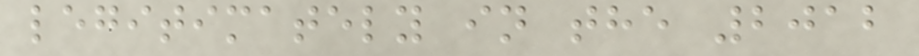legitimately in the 2012
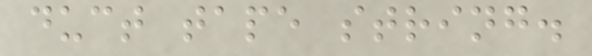duct tape string.
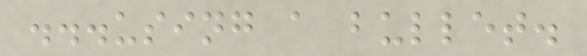...using a bullet.
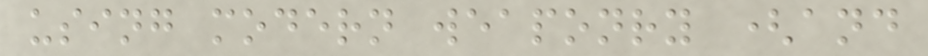using modern weaponry (and
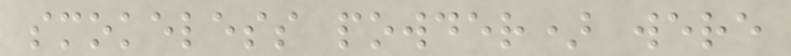smokeless powder) were
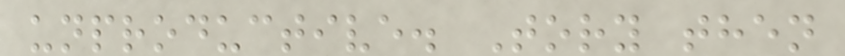unproductive. Tory then
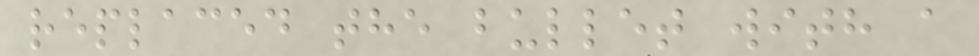replaced the bullet with a
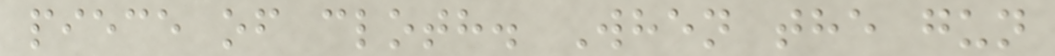piece of cloth. When the gun
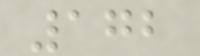172
